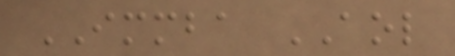IMMBA AOL
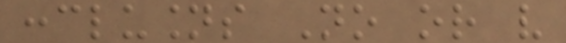conclusions No or very
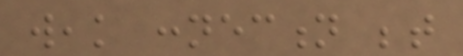weak connection between
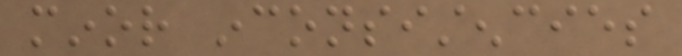minor inconsistencies
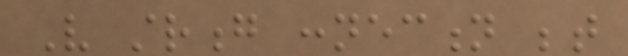Very strong connection between
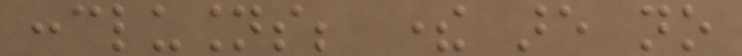conclusions; there are no
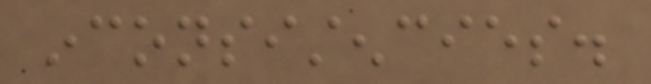inconsistencies.
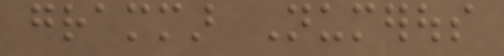grammar Numerous
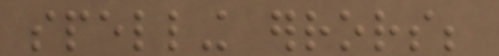spelling errors;
